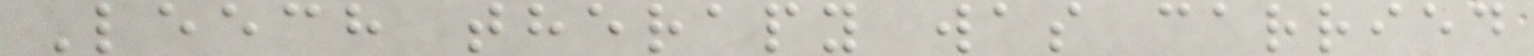Leech therapy was carried
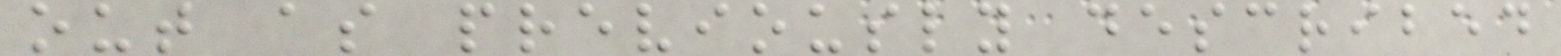out as previously described
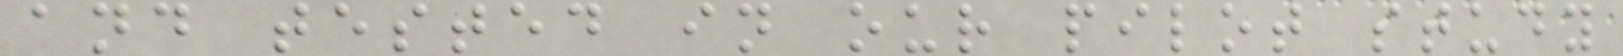and tested in our pilot study
